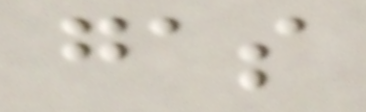gas
